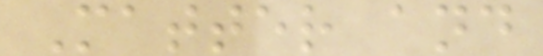Matter and
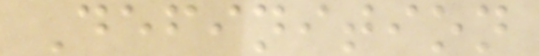Definition
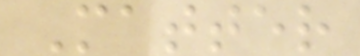Matter
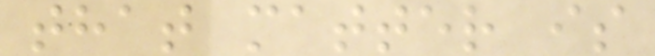that matter is
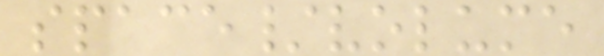space/volume
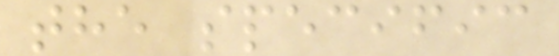the specific
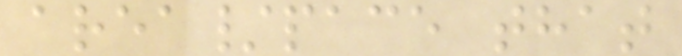area/pace that
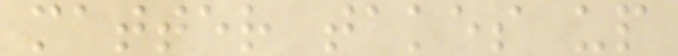matter takes up
